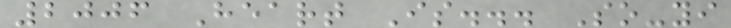2006 Heart Is... So-yi
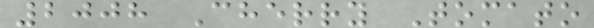2008 Cherry Tomato
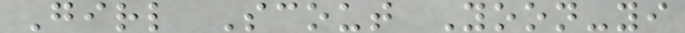Girl Scout Yoon-yi
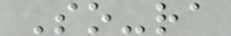So-ra
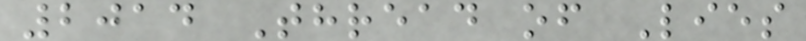2014 Thread of Lies
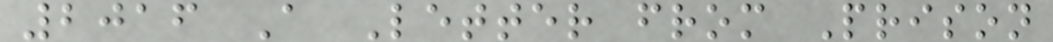2016 A Letter from Prison
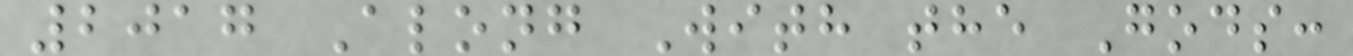2017 Along With the Gods:
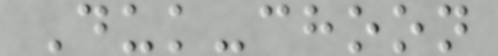Duk-choon
